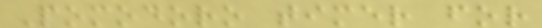Pomodoro timer for
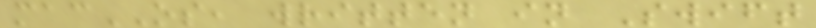macOS, written in Swift
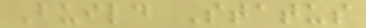Build Status
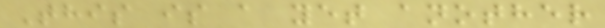This is a yet another
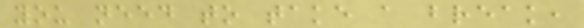you need to take a break,
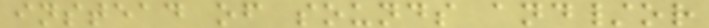instead of sounds and/or
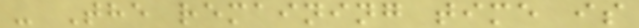- The remaining time is
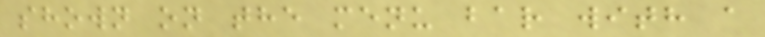shown on the menu bar with a
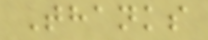Thanks
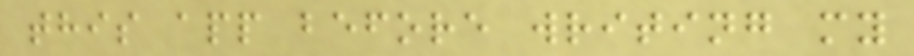this app before writing my
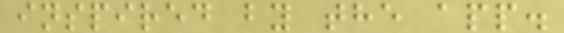inspired by the app.
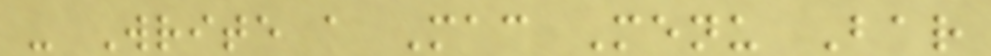- Write a Mac Menu Bar
